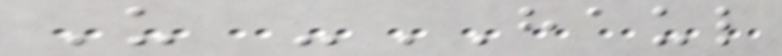U -HAUL
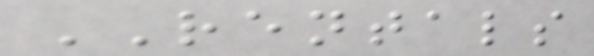RENTALS
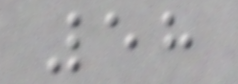58
